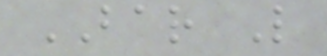BAR L
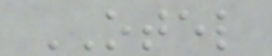OTEL
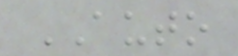AUTO
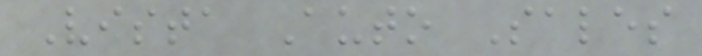Vista Auto Sales
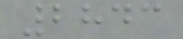2843
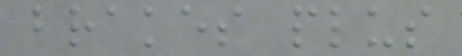brakes plus
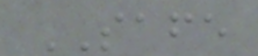SAFE
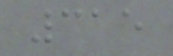315
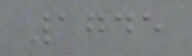1745
